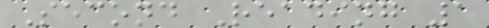Second Reading 1
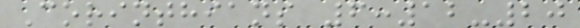Corinthians 6:12-20
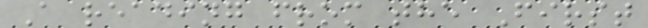A reading from the First
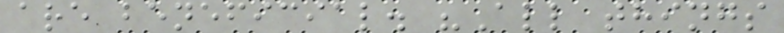are beneficial. "All things
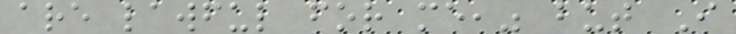are lawful for me," but I
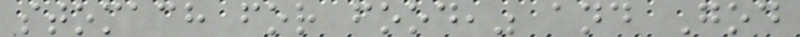stomach for food," and God
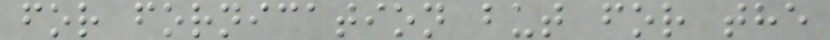for fornication but for the
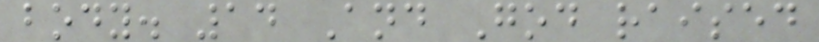body. 14 And God raised
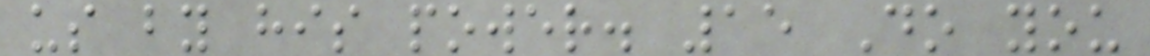us by his power. 15 Do you
